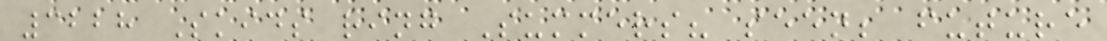3228 Skids ring Summers? seen; future
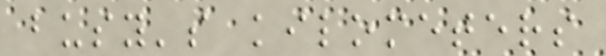busy's kilometers
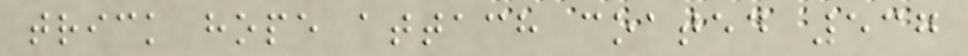trick hope attach coated 537
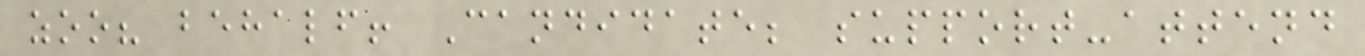zoo? behalf! Candidate; support-attend
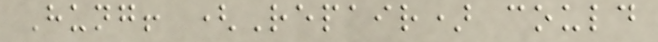Hung! (Repair) could
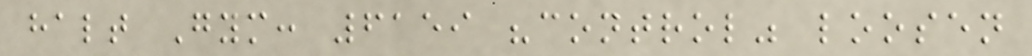halt Gym: 6159 "control" loosen
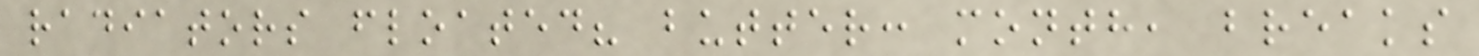radiators floated? butter: month, breaks
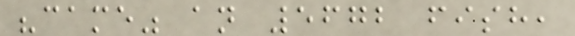"came" an 5672 fish,
